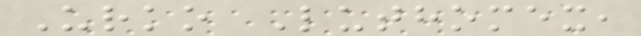Urko Luthomex,
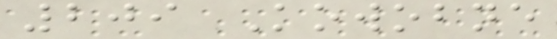209 Kowobne
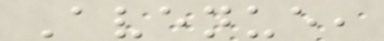Avenue,
